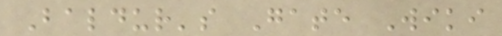Baldur's Gate Wiki
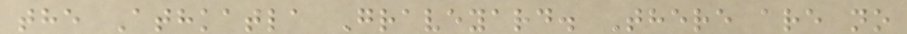the Athkatla Graveyard. There are no
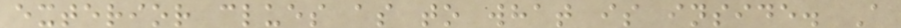exterior clues as to what is inside. A
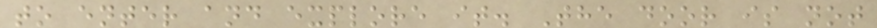to enter and explore it. The door is not
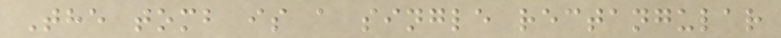The tomb is a single rectangular
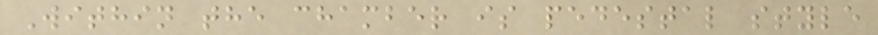Within the chamber is pedestal style
